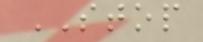STOP
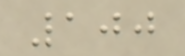100
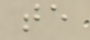te
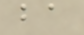ba
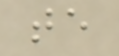te
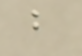b
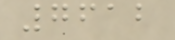7612
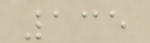135
